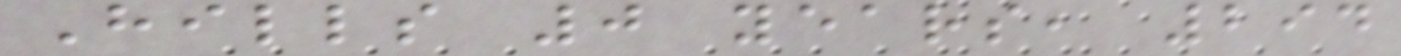Hills 0 years, 294
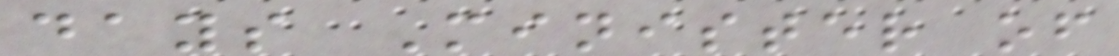days Minister of
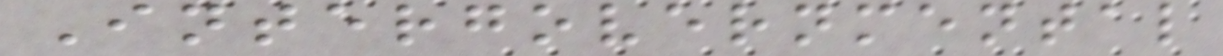Intergovernmental
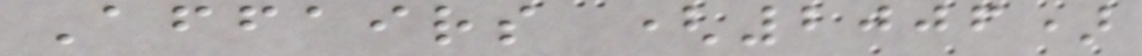Affairs (2006)
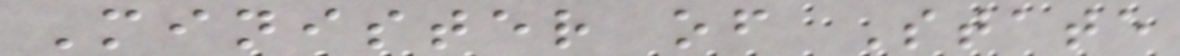Minister of State
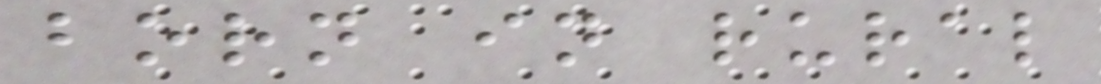born in rural
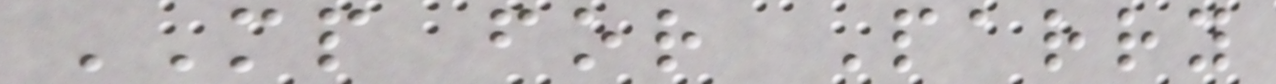MP for Parry
